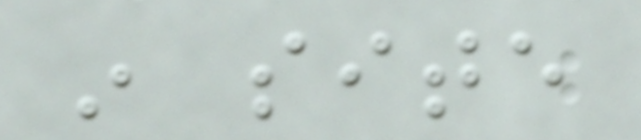in site
